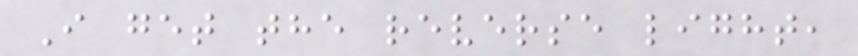I get the reverse light,
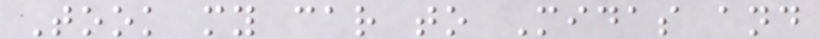Took my car to Midas and
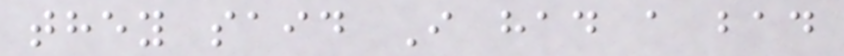they said I had a bad
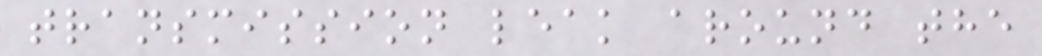transmission leak around the
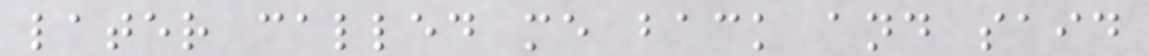later called me back and said
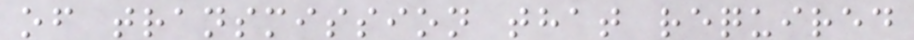of transmission that required
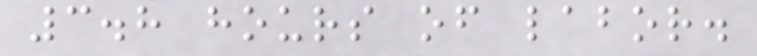3.8 hours of labor.
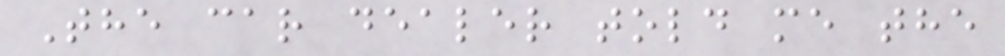The car dealer told me the
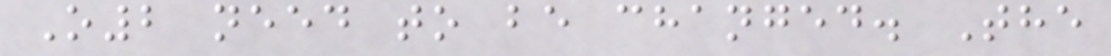O2 need to be changed. The
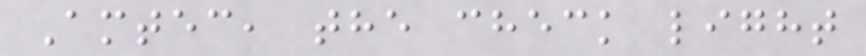Amtec, the check light
